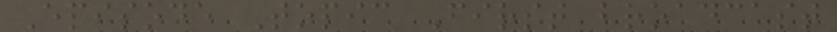Episode Topic First broadcast
